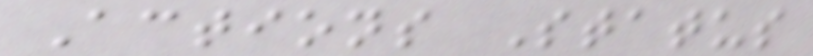Actions Status
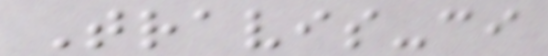Travis-ci
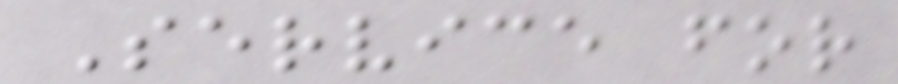Service for
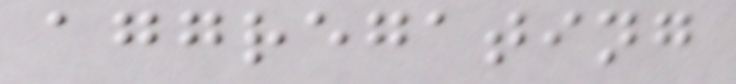aggregating
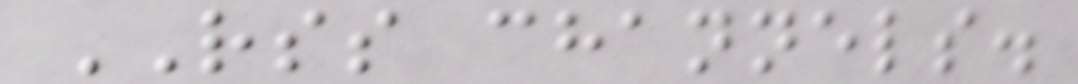RSS channels.
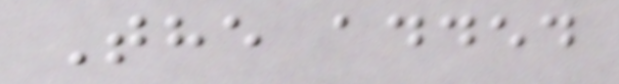The added
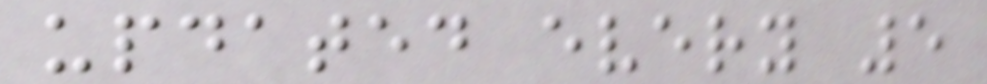updated every 5
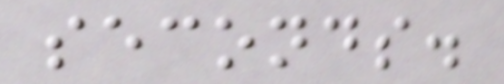seconds.
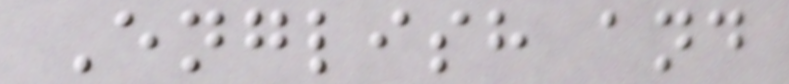English and
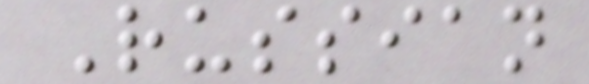Russian
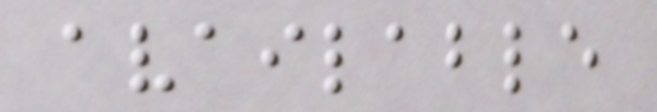available
